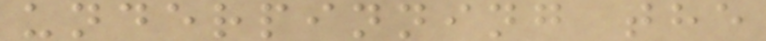underpinning the
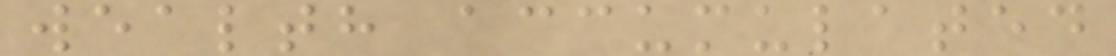wealth accumulated
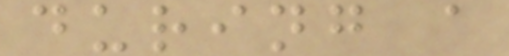during a
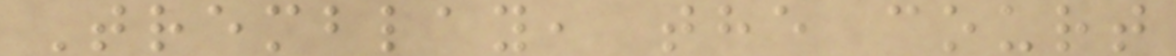Tremblay, the court
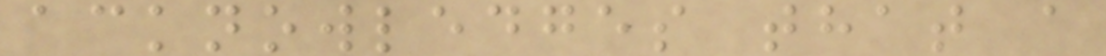acknowledges that a
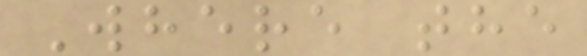Where the
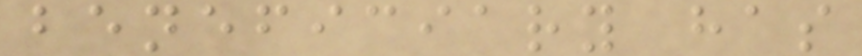beneficiary has
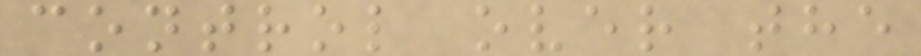control over the
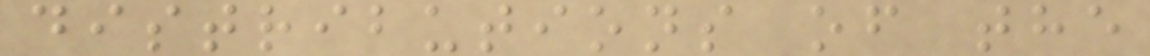distributions of the
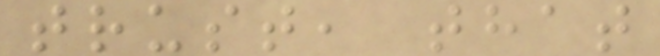trust, that
